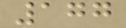177
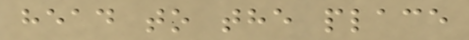head to the place
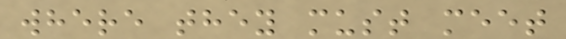where they must meet
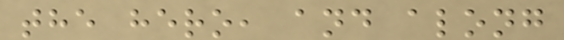the hero, and along
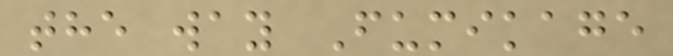the way Fumikage
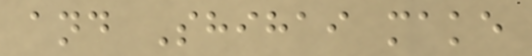and Shihai make
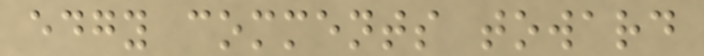edgy comments toward
